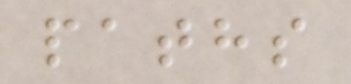paths
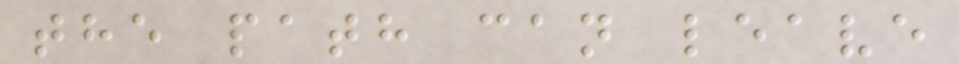the path can leave
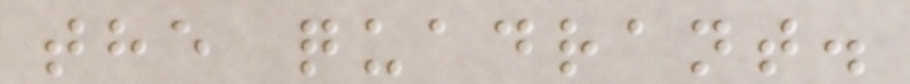the quadrant.
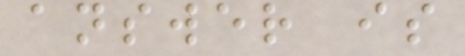answer is
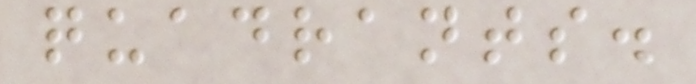quadrants.
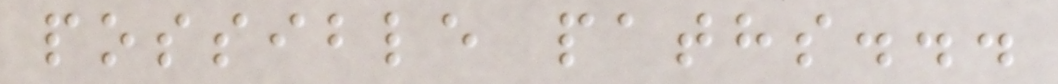possible paths...
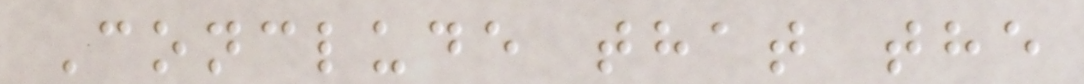Conclude that the
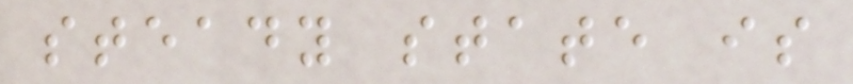steady state is
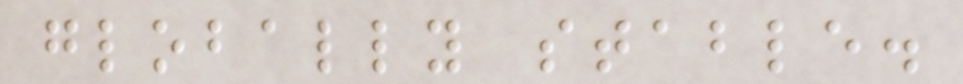globally stable.
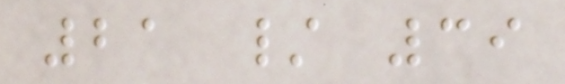21 / 39
